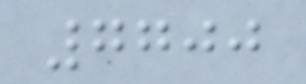7700
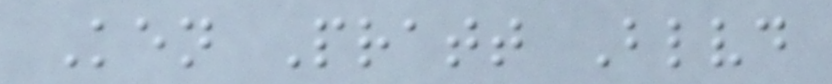Ken Pratt Blvd
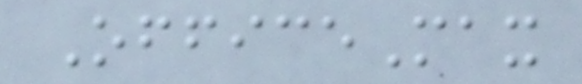OfficeMax
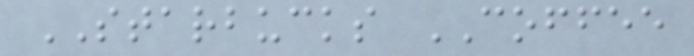STARBUCKS COFFEE
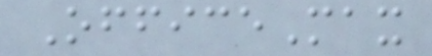OfficeMax
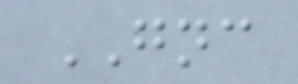GNC
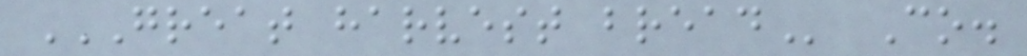GREAT HARVEST BREAD Co.
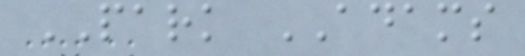PARK ADAMS
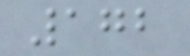172
